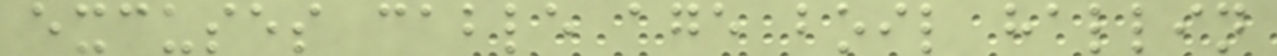excuses cable age boil hallin
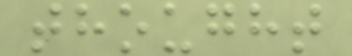thought
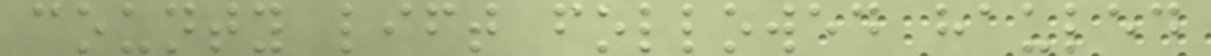county lift followed hauled
